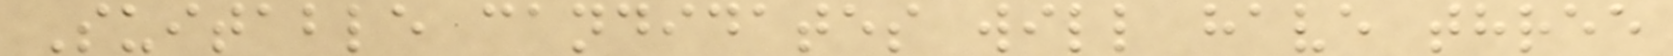Suitable candidates will have three
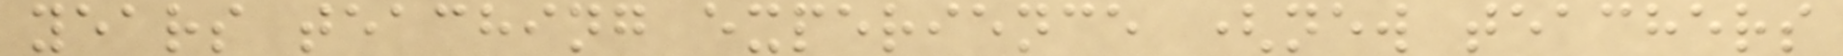years teaching experience (new teachers
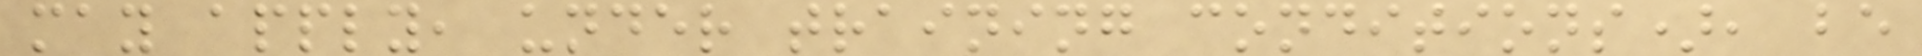may apply, under training conditions), be
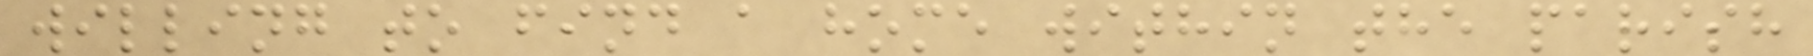willing to find a home within the parish
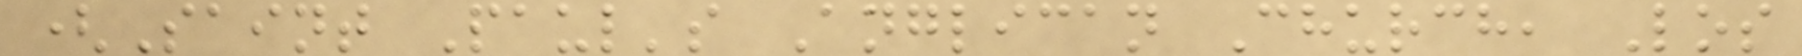(Saint Paul's Anglican Church, Los
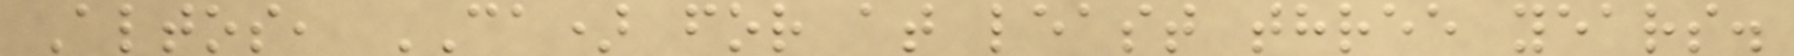Altos, CA) for at least three years.
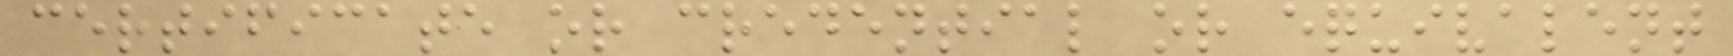certificate or credential or equivalent
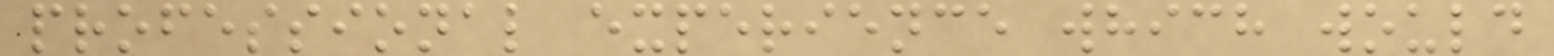professional experience which would
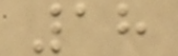18
